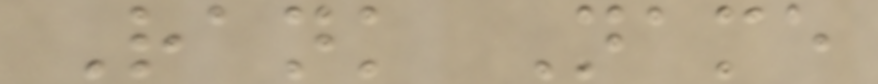Rank Name
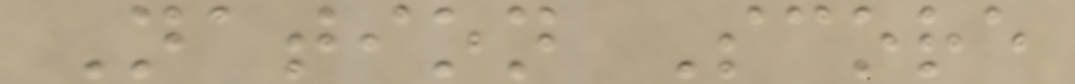Nation Score
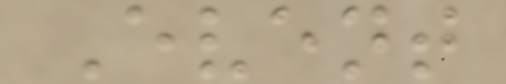Event
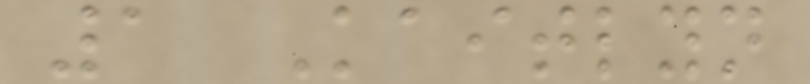1 Kaitlyn
